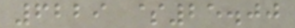6229 $25.00
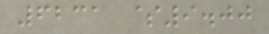6231 $9.00
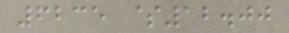6235 $12.00
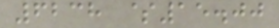6238 $15.00
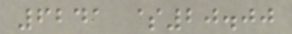6241 $20.00
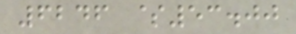6246 $53.00
